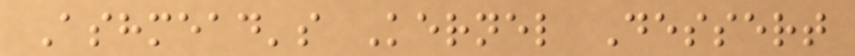Ashmead's Kernel Dessert
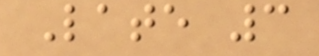Late 3
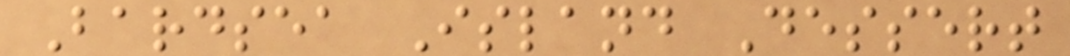Bardsea Island Dessert
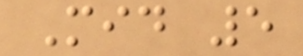Mid 5
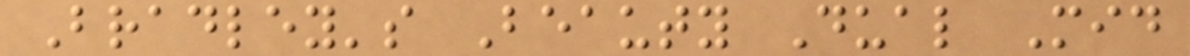Bradley's Beauty Dual Mid
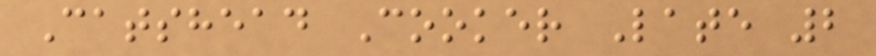Catshead Cooker Late 2
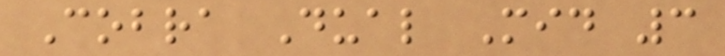Cobra Dual Mid 3
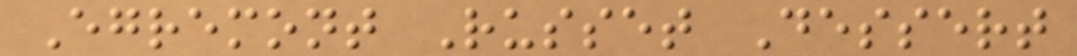Egremont Russet Dessert
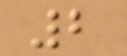2
